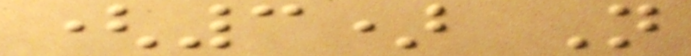(3) N
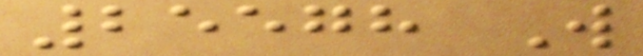25578 W
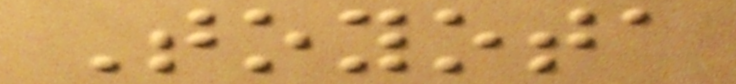Toyota
